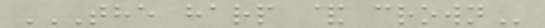THE HARP & CROWN
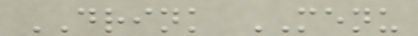DRINK MENU
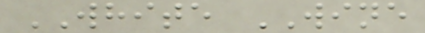WHITE WINE
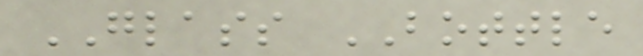GLASS BOTTLE
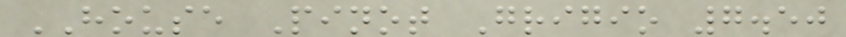HOUSE Pinot Grigio 7.50
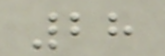28
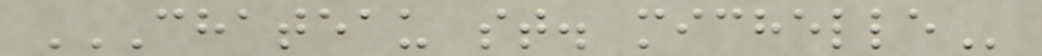CHATEAU ST. MICHELLE
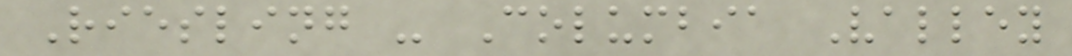Riesling - Columbia Valley
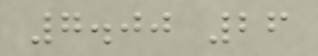7.00 26
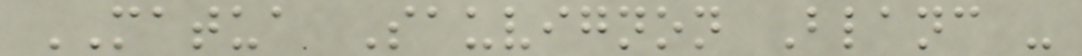MATUA Sauvignon Blanc -
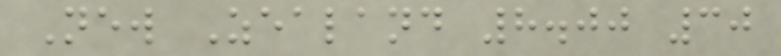New Zealand 8.00 30
